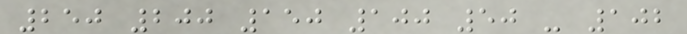250 200 150 100 50 - 102
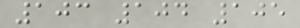103 104 105
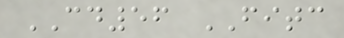CD56 FITC
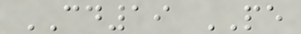CD19 PE
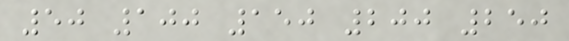50 100 150 200 250
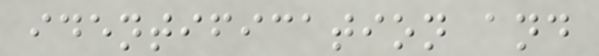identification and
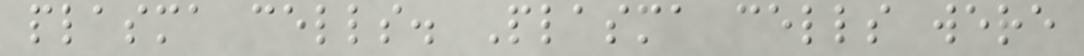plasma cells. Plasma cells were
